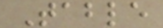Table
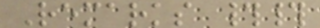Remarks ##
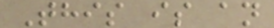This is an
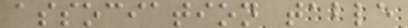association table
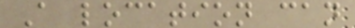A location can
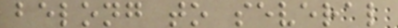belong to several
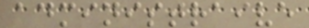administraive
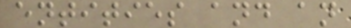entities and an
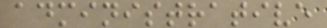administrative
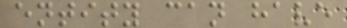entity can have
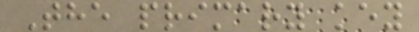The primary key
